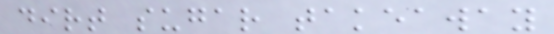dirt sugar takeaway
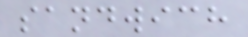sandwich
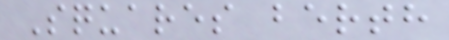Squares berth
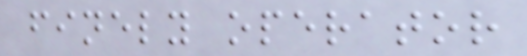finely operator
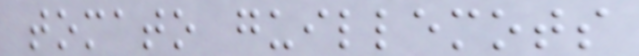tomato guillemots
